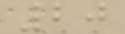20
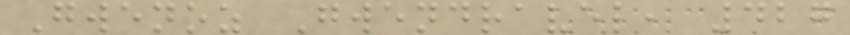Gwenoz Gwendravel, 427
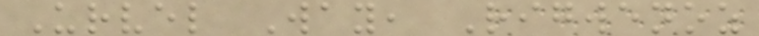Urvel Way, Rigwenoz
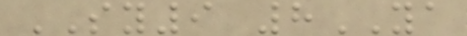SY9 8YA
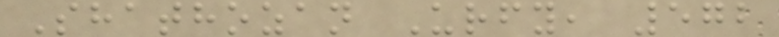Shathozan Urfy, 572
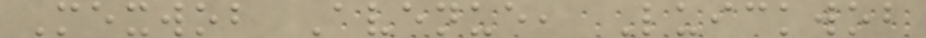Mexwob Avenue, Luickwob
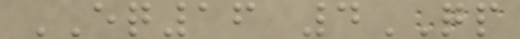EQ16 4QP
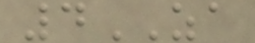4ZA
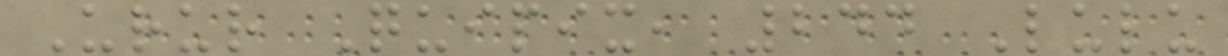Urur Quipix, 244 Lulu
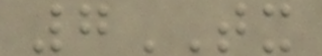7TX
